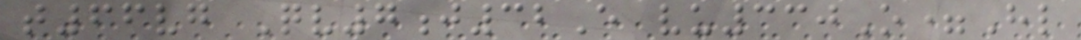t66vg Qv7j32E vu330O=Hl
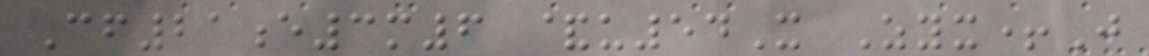Cf21e3m6 &u54X Zyx+J
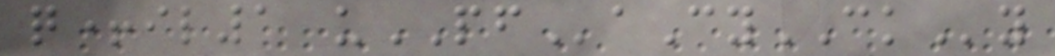q+il1 uPFaCyCKy
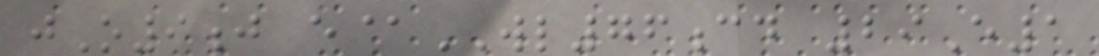jO9j e@WL76cd 29E1
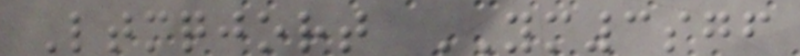Ltmqjort YM3sgf
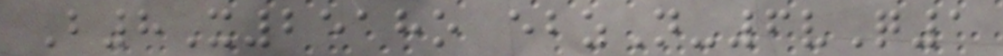B8X2518o ebzN-6vQ1
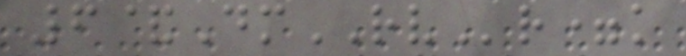6&DmRVr=k
